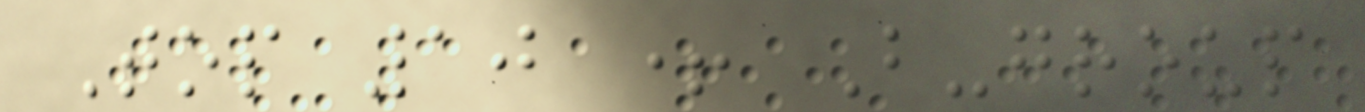Top 10 + B-group
